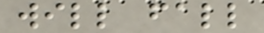will fall
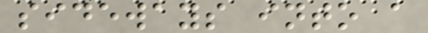sideways into a
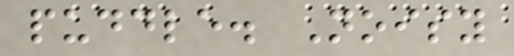puddle. Noisy
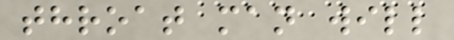throat man will
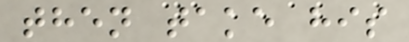then take his
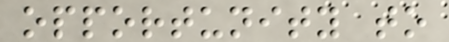opportunity to
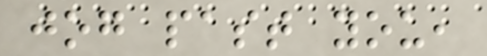jog past you,
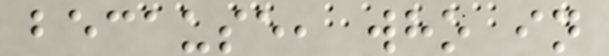because, who in
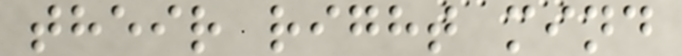their right mind
